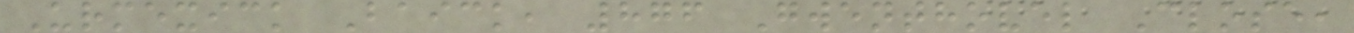Urmexick Baick, 876 Gwenthovel Close,
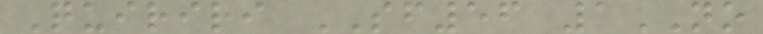Quiriri SF56 1NO
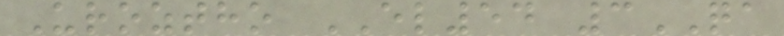Uroztho EL54 3QA
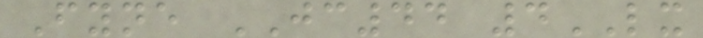Fyne JC44 4LX
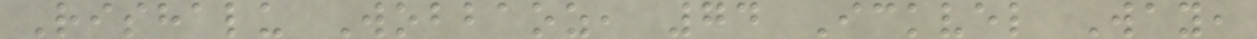Rishalu Wobbaoz, 74 Ickvel Way,
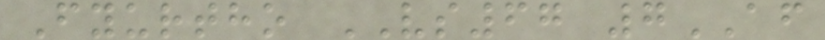Fyurtho VS67 7AF
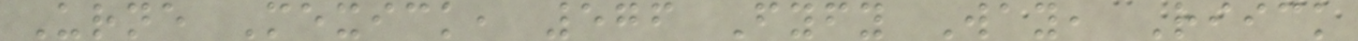Urne Mexick, 576 Fyfy Way, Riick
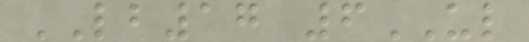LB17 6UL
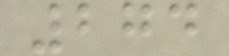274
